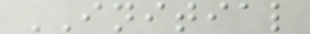INITIAL
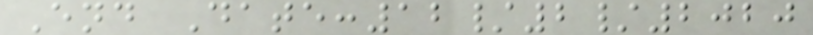End Date:12/2/2020
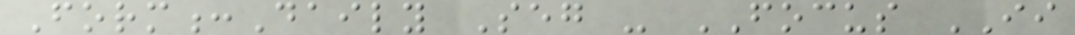Form:Daily Seg - FOCUS II
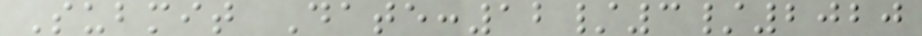Submit Date:12/3/2020
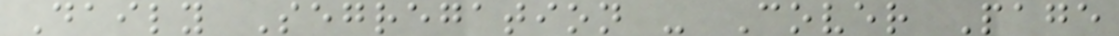Daily Segregation - Cover Page
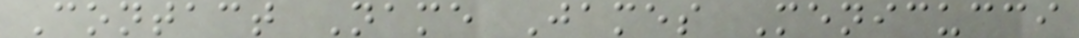Contact Name James Menicucci
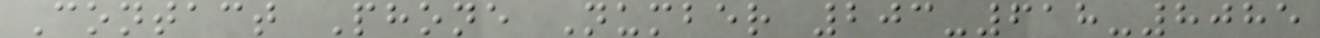Contact Phone Number 203-618-8085
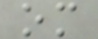om
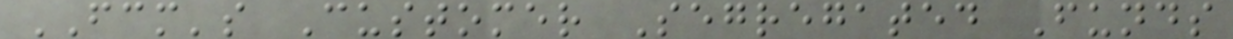FCM's Customer Segregated Funds
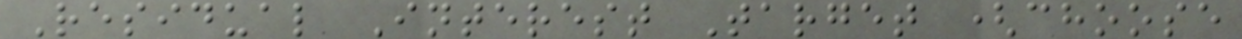Residual Interest Target (choose
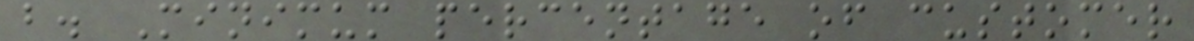b. Minimum percentage of customer
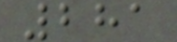281
